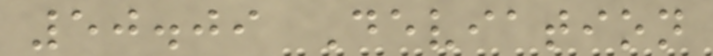50.09 Deviation
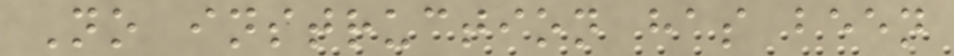No instruction has been
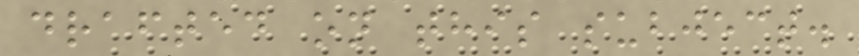drafted on this subject.
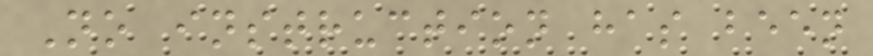No instruction has been
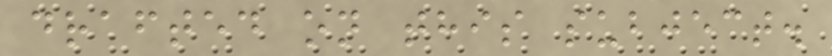drafted on this subject.
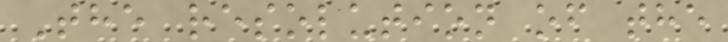The resolution of the
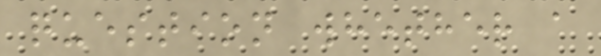question whether a
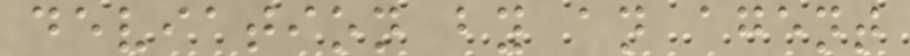deviation by an agent
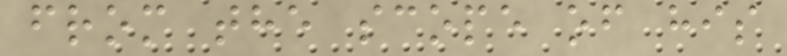from the scope of his
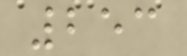253
